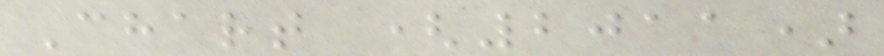Chart (2011)
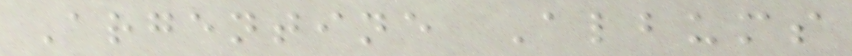Argentine Albums
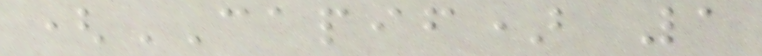(CAPIF) 1
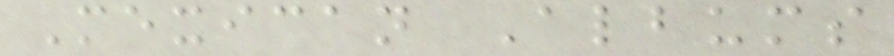Mexican Albums
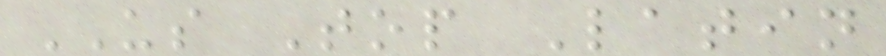US Top Latin
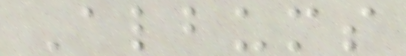Albums
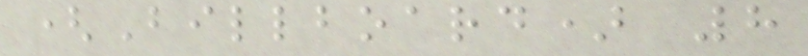(Billboard) 8
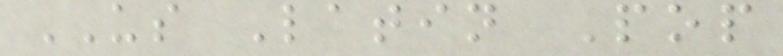US Latin Pop
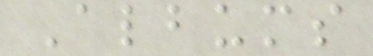Albums
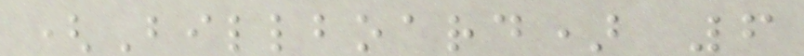(Billboard) 6
